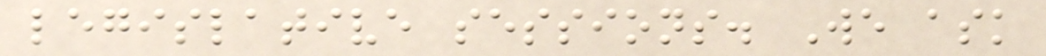legislative sessions. We ask
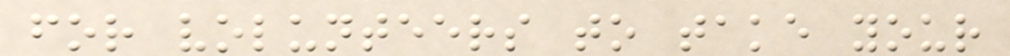for volunteers to take your
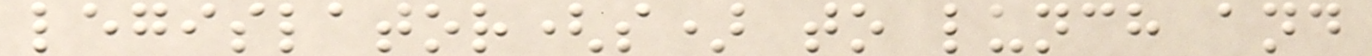legislator(s) to lunch and
